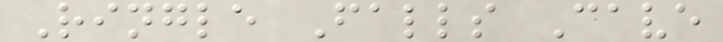Ringle Falls Cave
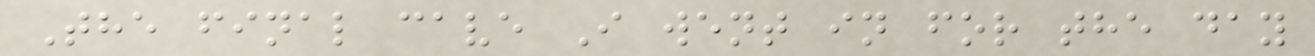The final cave I went in for the day
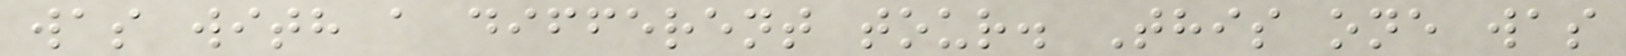was with a different tour. This one was
